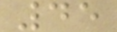45
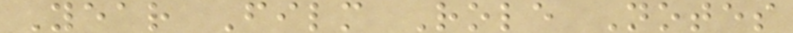Year Film Role Notes
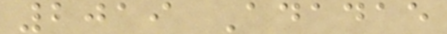2019 Adadae
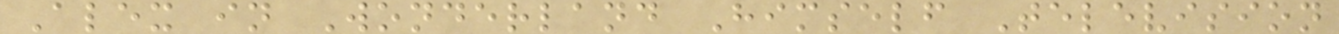Alex in Wonderland Himself Television
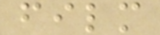film
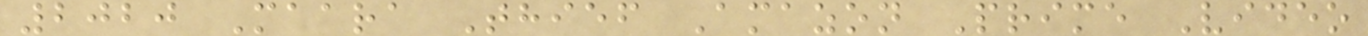2020 Maara Thief Amazon Prime Video
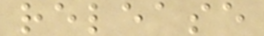release
